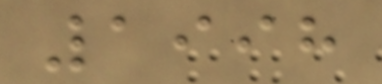1998
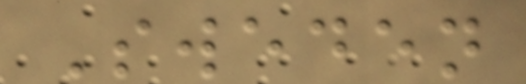Sweden
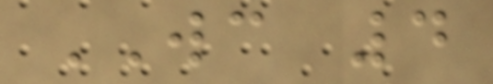WC 4
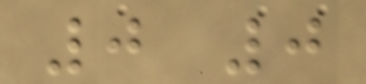0 0
